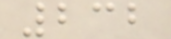232
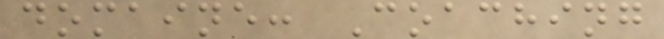domaine: Coaching
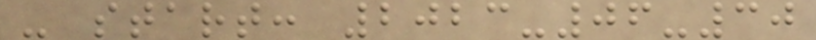- start: 2023-06-30
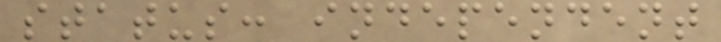status: independent
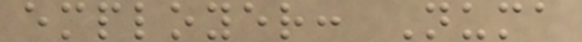employer: Numa
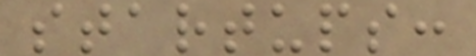startups:
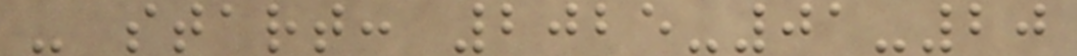- start: 2025-01-20
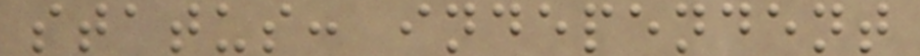status: independent
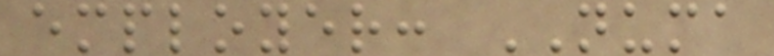employer: NUMA
